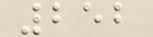252
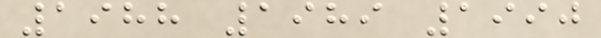1988 1989 1990
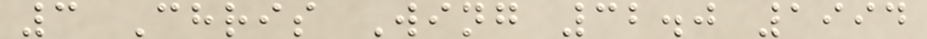3 Chris Wing 32.0 1994
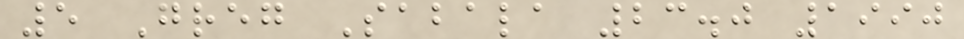5 Greg Sabala 23.0 1990
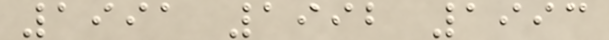1991 1992 1993
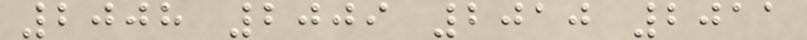2008 2009 2010 2011
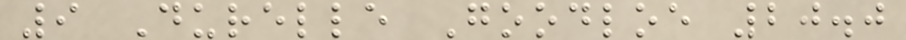9 Durelle Goodloe 20.0
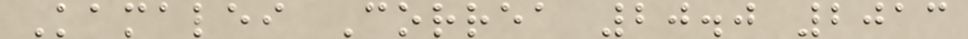Kamalei Correa 20.0 2013
